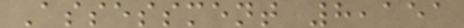Assessment 8,151
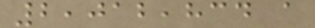2,012,834 a
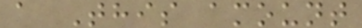a This amount
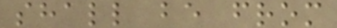shall be from
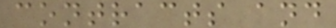contracts and
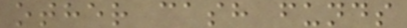other cash funds
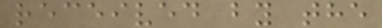received by the
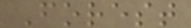Forest
